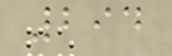294
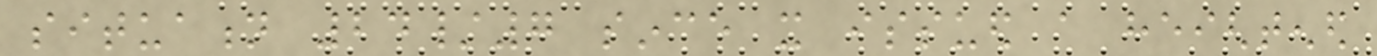situation 24/7 since it issued a heightened
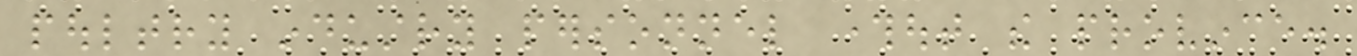poultry industry personnel throughout the province.
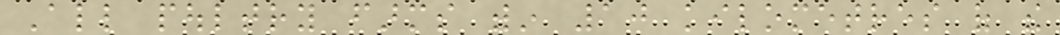All poultry farms within 10 kilometres of the
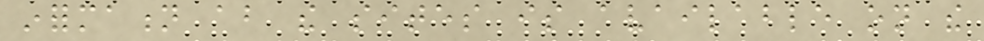information about the sites is available on the
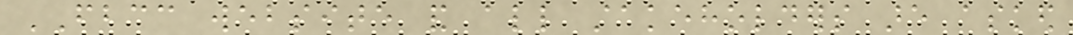FBCC website and all stakeholders are asked
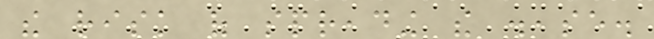the risk of spreading the disease.
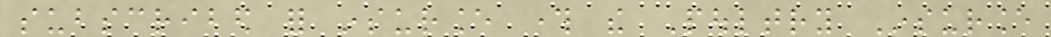subscribed for insurance through the Poultry Insurance
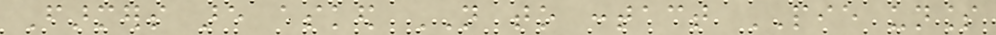Farmers are asked NOT to contact PIE unless
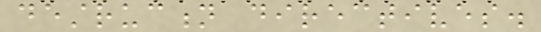destruction directives.
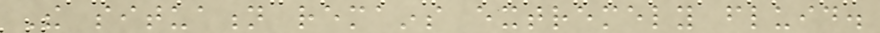The situation remains extremely fluid.
